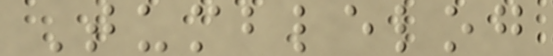Tumblelog
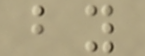by
